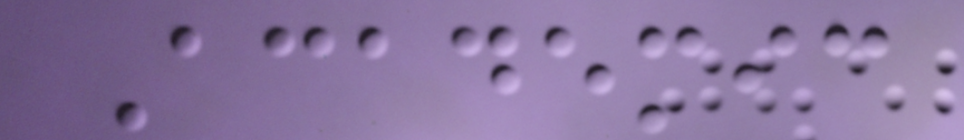Academic
